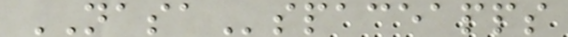NASAspaceapps
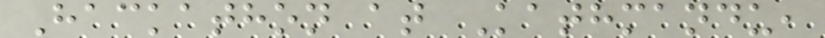Hackathon at Kathmandu,
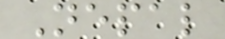Nepal
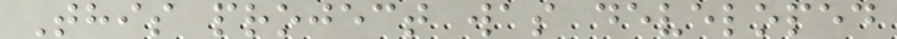This project was developed
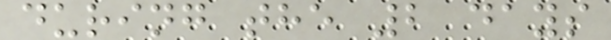during the 2 days
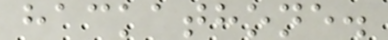hackathone.
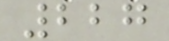227
